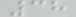38
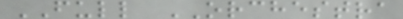FULL ORCHESTRA
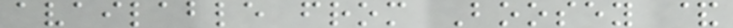available from Boosey &
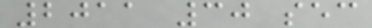2011 30 sec
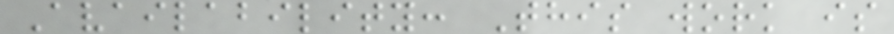Availability: This work is
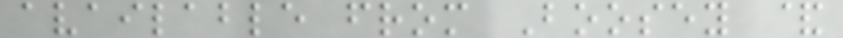available from Boosey &
